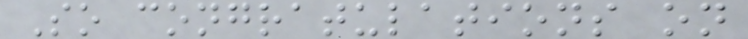So congratulations on
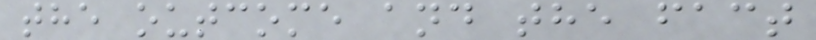the outcome and the fact
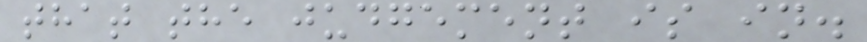that the judgement is in.
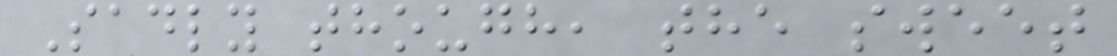Sadly though, the sweet
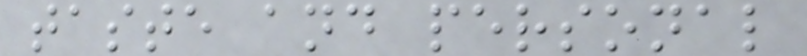taste and personal
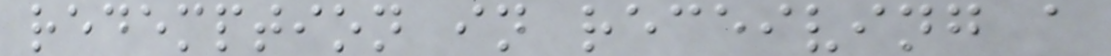redemption in receiving a
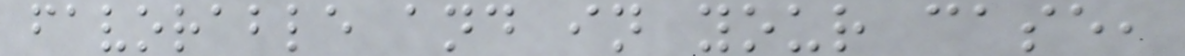favorable and in your case,
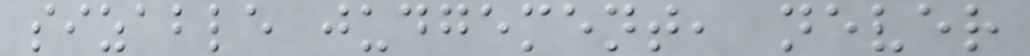sizable judgement, never
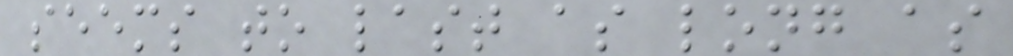seems to last as long as
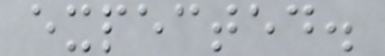expected.
